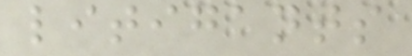litigants
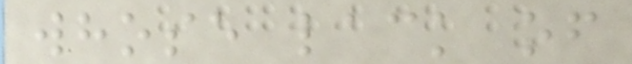whose lack of
